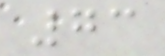73
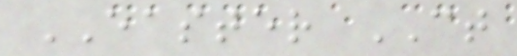EASTER CT
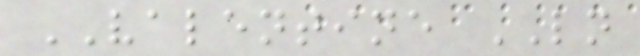VALENTINE LN
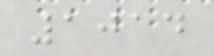1014
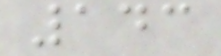143
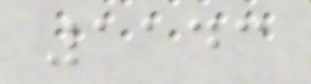1143
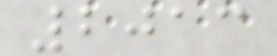2013
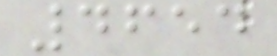4654
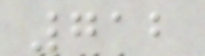712
